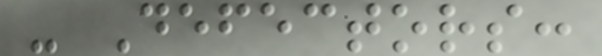- Defectors:
